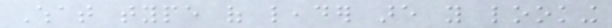What type of leader are you looking
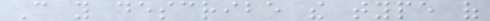Can you describe the type of
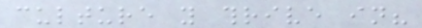culture you thrive in?
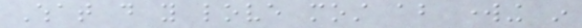What do you love most about working in
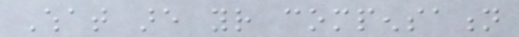What are your compensation
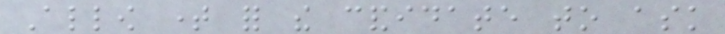Allow time for the candidate to ask
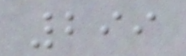299
